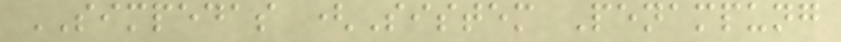SIMPEDAS (Sistem Penampung
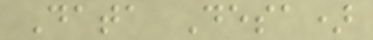Data Desa)
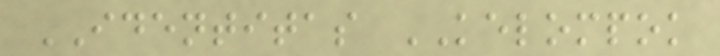IDENTITAS KELOMPOK
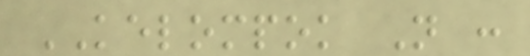KELOMPOK N :
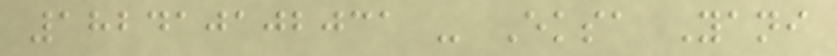182410102031 - Eksa Yani
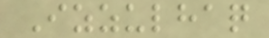Izzulhaq
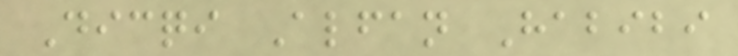Dicqi Alfan Habibi
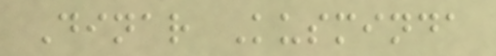Dinar Kusminda
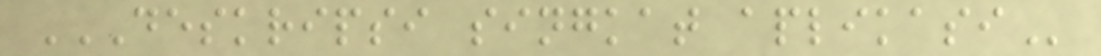DESKRIPSI SINGKAT APLIKASI
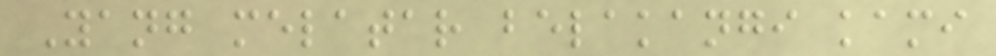Yang melatar belakangi kami
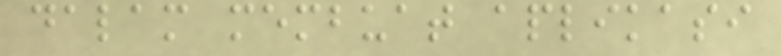dalam membuat aplikasi
